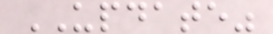UPDATE"
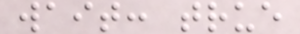wait: true
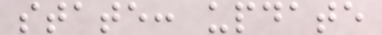state: update
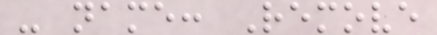- name: Remove
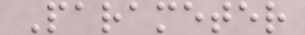Parameter
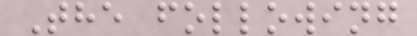The following
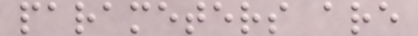parameters are
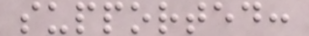supported:
